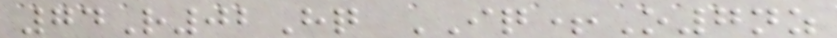74R02Hq IQ+O7nz
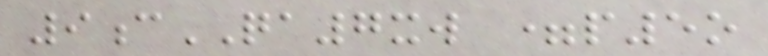9cQA7xw =p5o
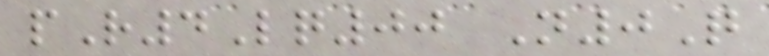pR4Lq00 N0Q
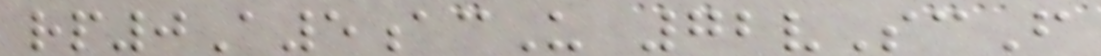rp0A5acU 72vScF
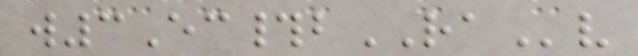w3Ec#bRAv
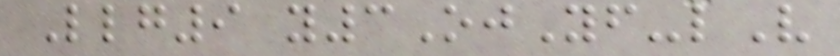Llg9 y3OjYf-lV
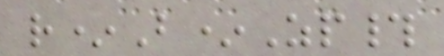r*B*Zp#
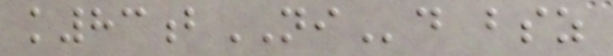k83bNId bsz
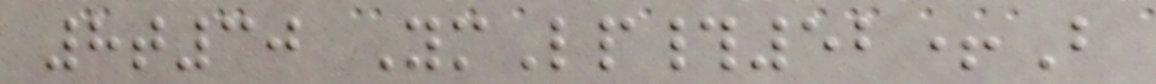8t30 YmLp#52+B
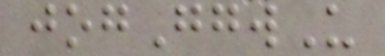jogGgwU
